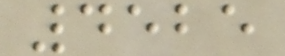4525
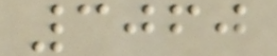3060
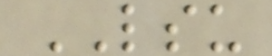LSU
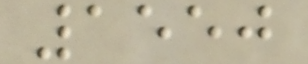1550
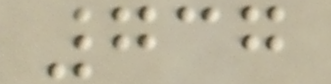737
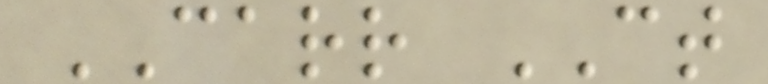CARR CT
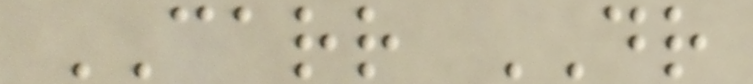CARR DR
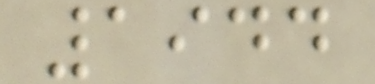1944
